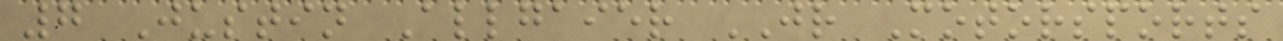7 Justin Allgaier JR Motorsports
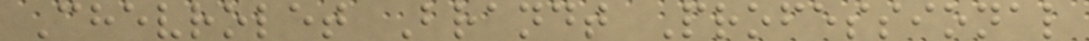Chevrolet Brandt Professional
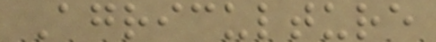Agriculture
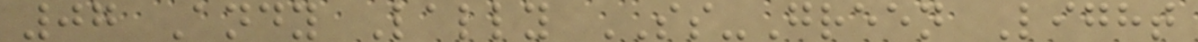07 Andy Lally SS-Green Light
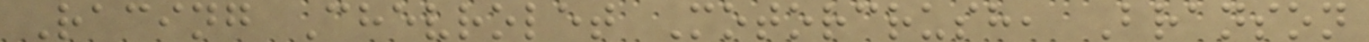Racing Chevrolet Motorcrush, Branson
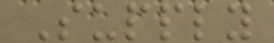Supply
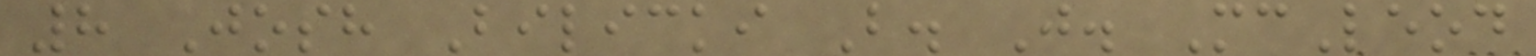8 Josh Bilicki B. J. McLeod
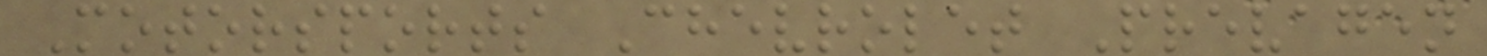Motorsports Chevrolet Prevagen
